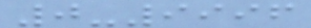0-9996
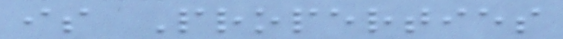is Properties
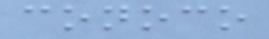conoco
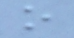o
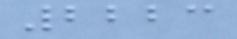2223
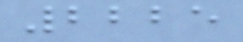2225
